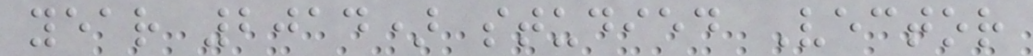year 2014) studied Vector
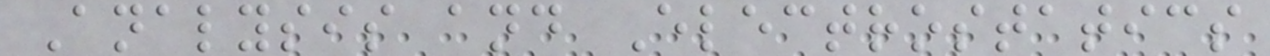Analysis and Electrostatics
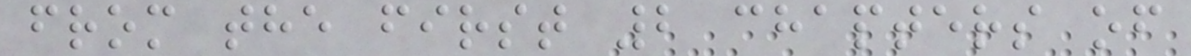from the first 2 chapters of
